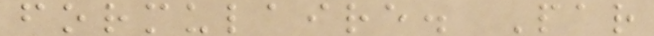formulaire. Par
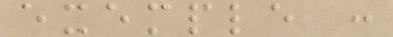exemple :
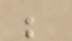;
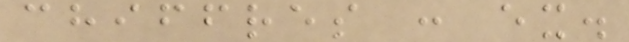chiffres : ex.
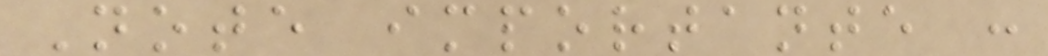Note importante :
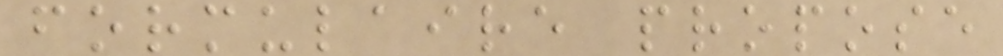formulaire propose
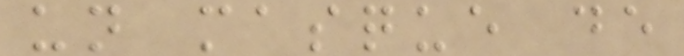un masque de
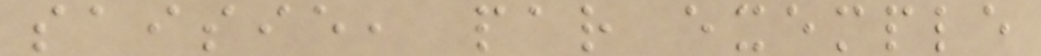saisie, par exemple
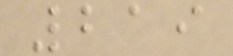219
